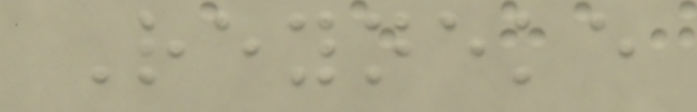Reyneke
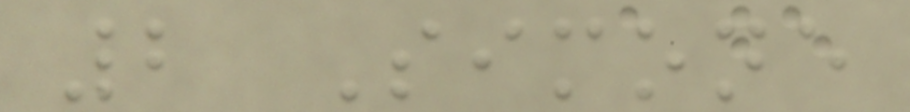2 Simone
